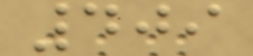409
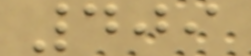409
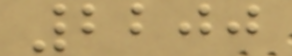2200
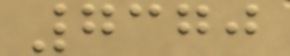7370
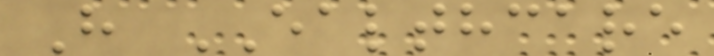H EALTHCARE
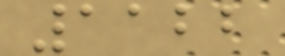1122
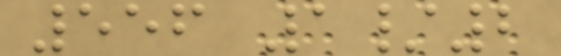556 1/2
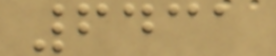6431
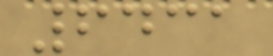6431
